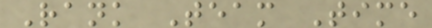Rank Team Time
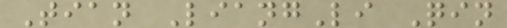Tian LiangLi Qin
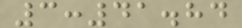3:41.84
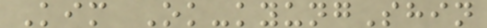Kim Ok-kyungShin
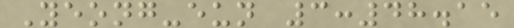Yeong-eun 3:48.15
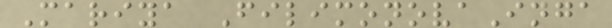Mariya FilimonovaInga
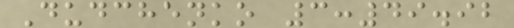Dudchenko 3:49.92
